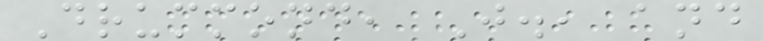Drummond, J., and
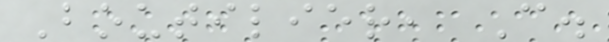Boutilier, C.
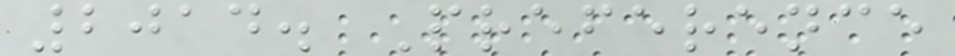2014. Preference
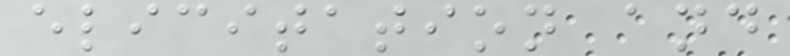elicitation and
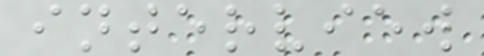interview
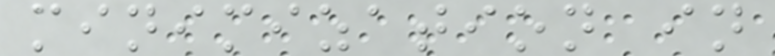minimization in
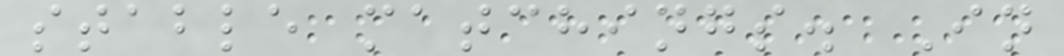stable matchings. In
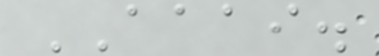AAAI.
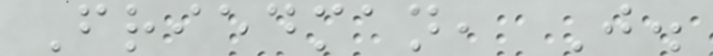Friedman, J.
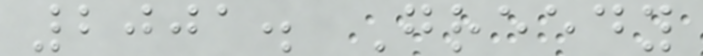2001. Greedy
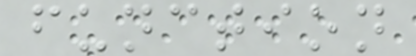function
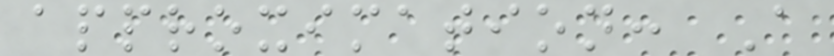approximation: A
